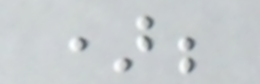);
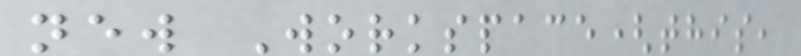new Workspace(this,
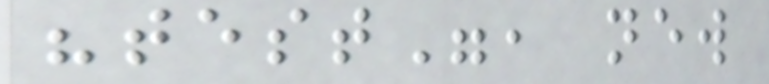"test", new
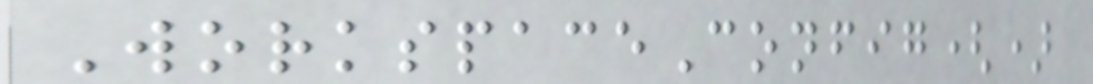WorkspaceConfig()
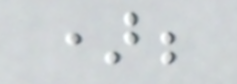);
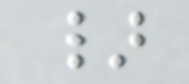}
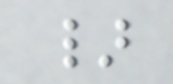}
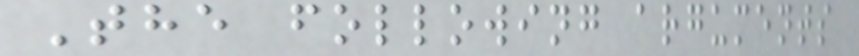The following arguments
